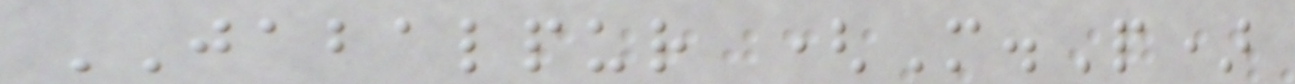JABALPUR (M.P)
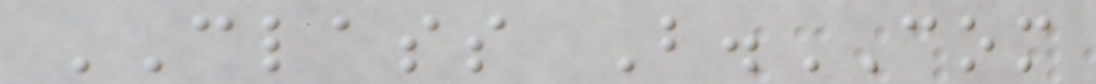CLASS B.COM
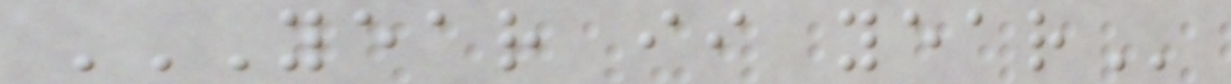YEAR II YEAR
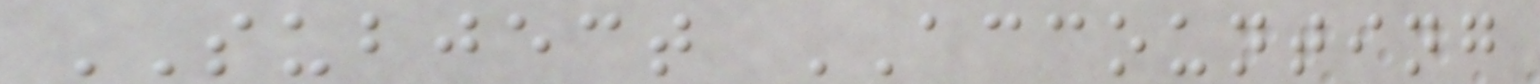SUBJECT ACCOUNTING
